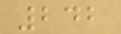242
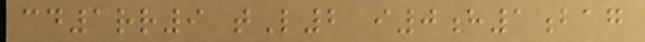cd1rr9 tL2 i0h1bag
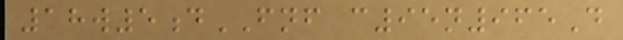18w5dFNF c95n965D
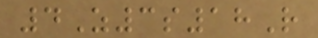4Z3s18R
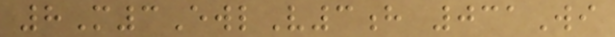8M3EwlV3h 031Wi
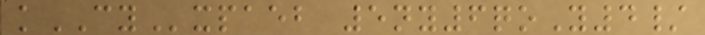kCYxpaeb 5ny6qoY4/
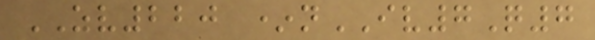ZV220 *nIV7Q7
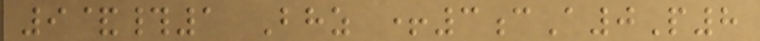9&#1 Bhz +3cA0P8
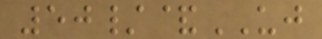50/&UJ
